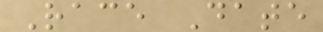Race Date
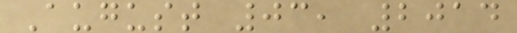August 03, 2014
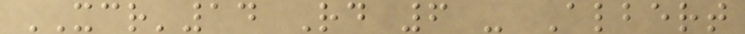XCR'14 Rd 6 - Albert
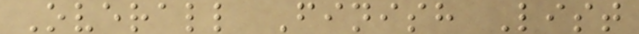Overall Finish List
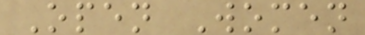Open Women
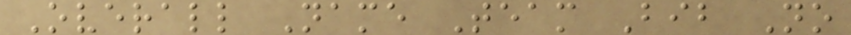Overall Name Team Bib No
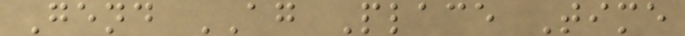Gend AG Place Time
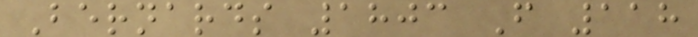Bernards 1803 F 118
